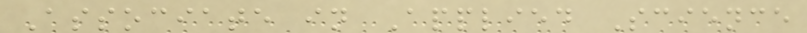Associate in Applied Science
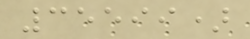35599)
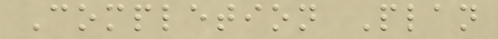Completion Plan
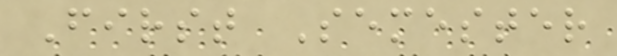First Semester
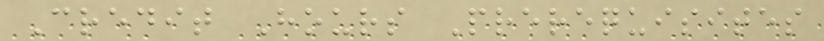Credit Hours Prerequisites
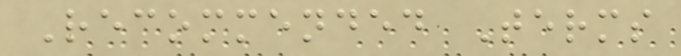Recommended Terms
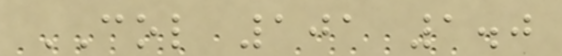COL 101 1.0
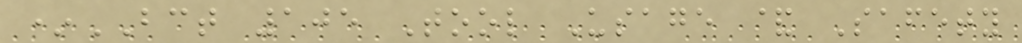*BCT 105 Tool Usage & Safety
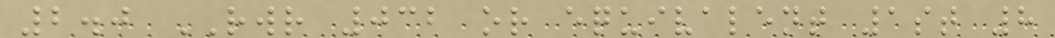2.0 RWR 032 or equivalent 1st 8
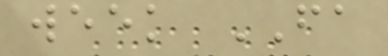week FA
